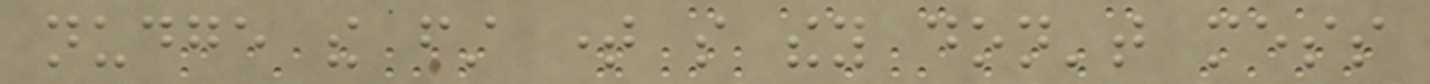nudge the first time so they don't mess
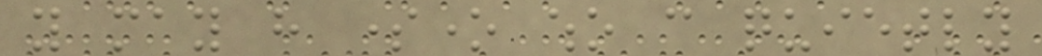you may have someone who can quietly
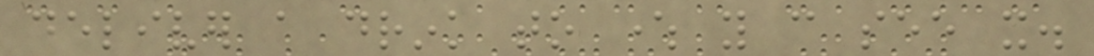deliver a drink to where you can see it.
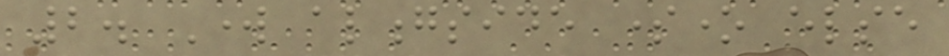2. Work alongside someone else
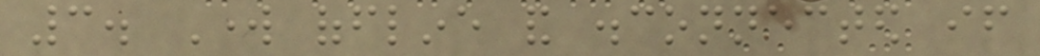3. Work offline and disconnected if
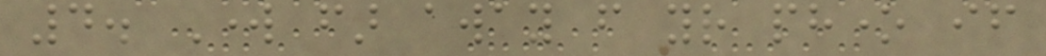4. Work far away from your phone if
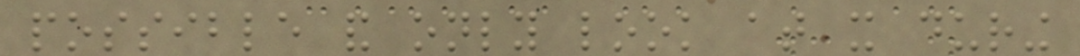possible and only look at it during
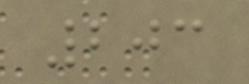203
